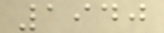1940
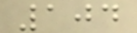104
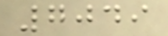7049
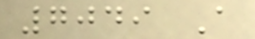7049 A
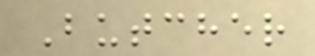Butcher
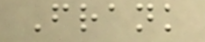Frank
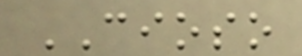CIOSO
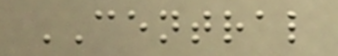CENTRAL
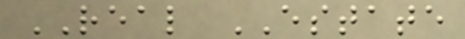REAL ESTATE
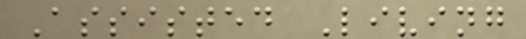Assisted Living
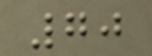70
